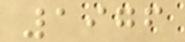1976
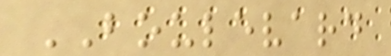BOULEVARD
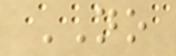NO
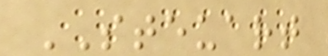STEUART
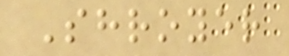Shroyer
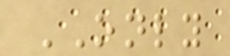ONLY
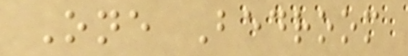One Bedroom
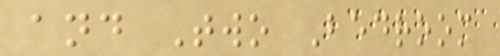and Two Bedroom
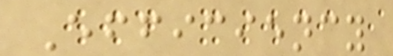Efficiency
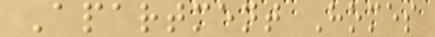Apartment Homes
